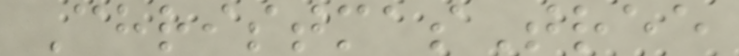ChristmasTree
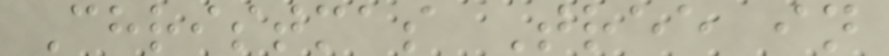Christmas Tree in
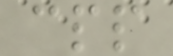cpp
